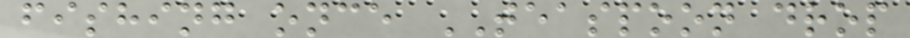fishing once TEASPOON drop
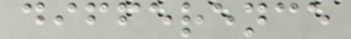difference
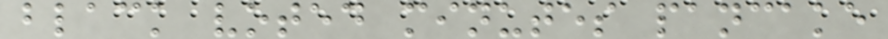black voted minutes pancake
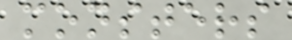monsters
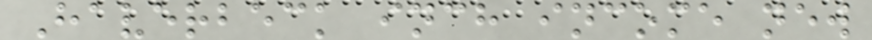Haverbeck inch income new
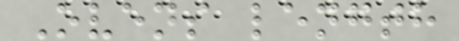Ovens length
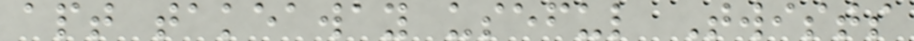apt takeaway useful Twists
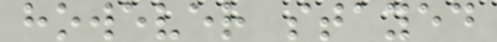however stayed
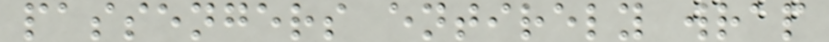passengers entirely wrap
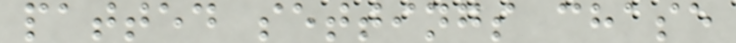patted settings chase
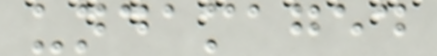undamaged
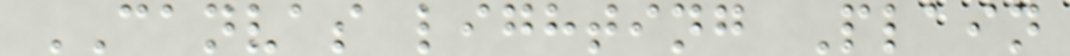CANVAS lighting Plain
